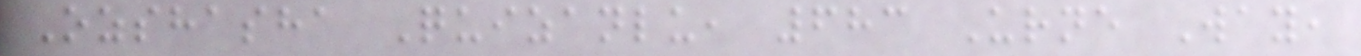Ozshasha Quizanlu, 683 Urne Way,
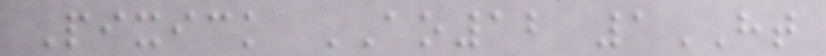Pixick AO12 1HT
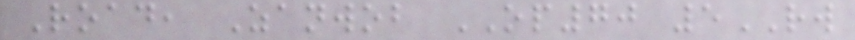Road, Zanwob OP70 5RW
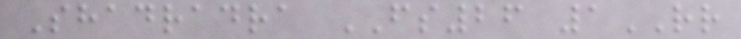Shadradra FS26 1RR
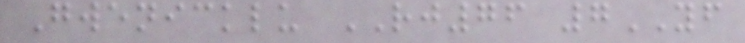Gwenicklu RJ76 7YF
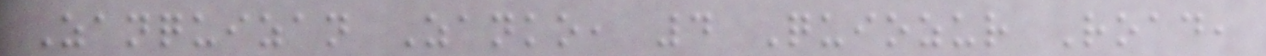Zanquizan Zanko, 4 Quiozur Road,
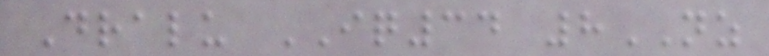Dralu IQ34 8NZ
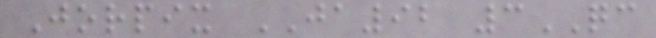Jorpix JA92 3QC
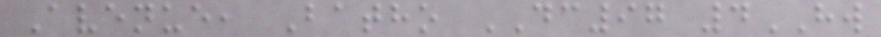Avenue, Batho DC97 4HW
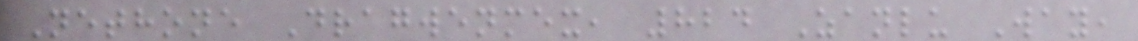Nethone Dragwenmex, 824 Zanlu Way,
